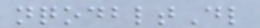nqodbltDl
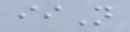iiN
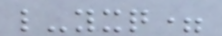l-yxq=
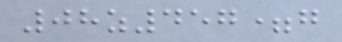08z457=g
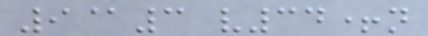9@3 v34+n
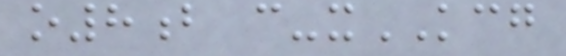o8b c-xKCG
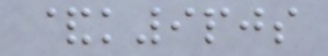&k9pjs
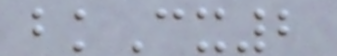bkCx2
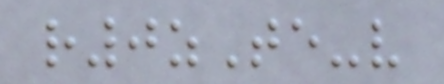r0zTe-v
